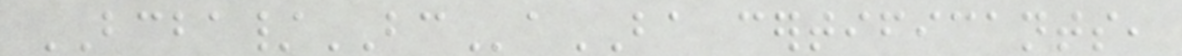BCBA/BCaBA certificants,
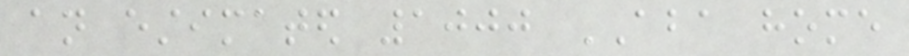an estimated 1000 ABA home
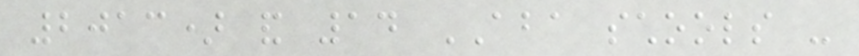2013) and 14 ABA schools -
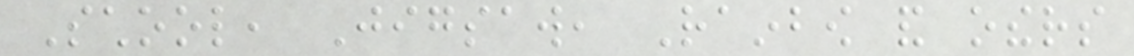School, Jigsaw, Rainbow and others
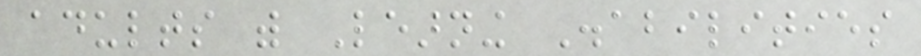adults with Learning Disabilities
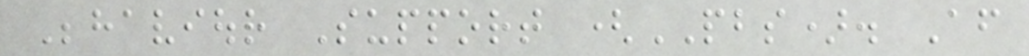Behaviour Support (PBS). After
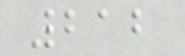212
